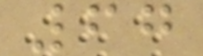67
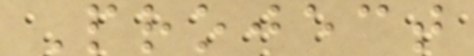Project
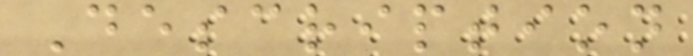Description
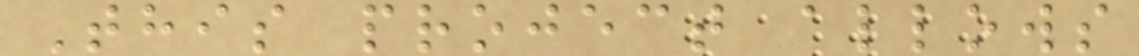This project allows
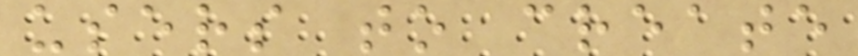users to create
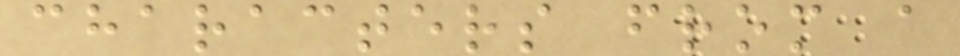characters from a
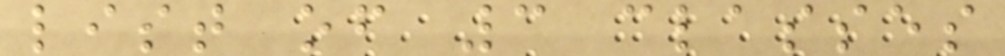list of 3 classes
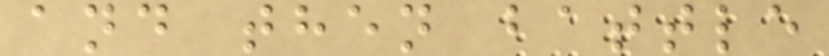and then battle
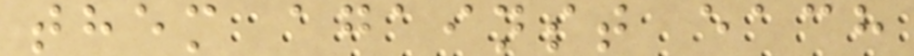them against each
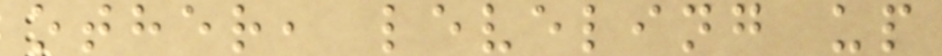other, leveling up
